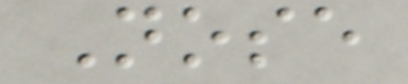Nose
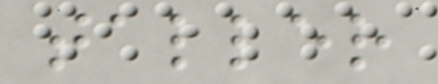taller
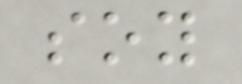soy
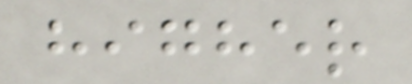higher
